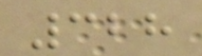328
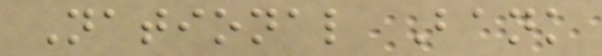National Bank
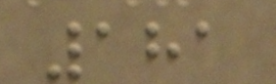181
